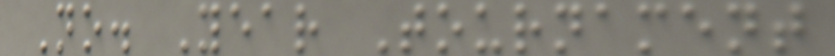No. Year Tournament
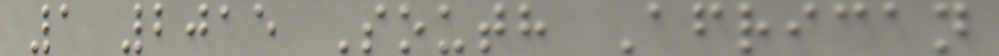1 2015 South African
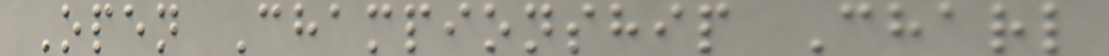Open Championship Charl
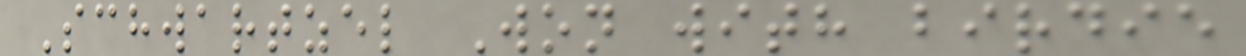Schwartzel Won with birdie
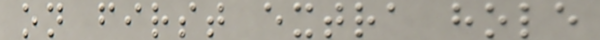on first extra hole
